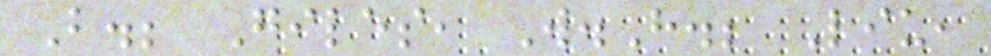B.; Giles, W.H.; Liu,
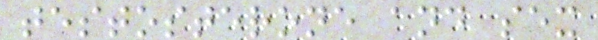testosterone and sex
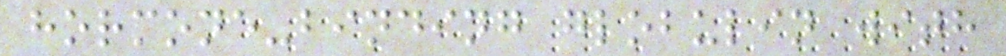hormone-binding globulin with
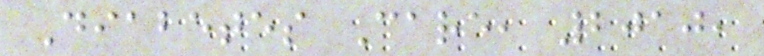Diabetes Care, 2010,
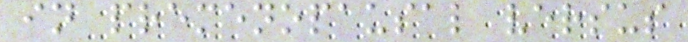in premenopausal versus
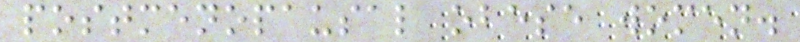postmenopausal obese women.
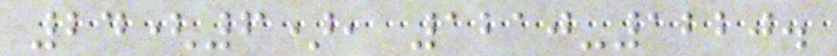24(6), 1210-1220.
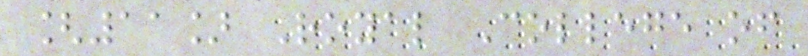[11] Royal College of
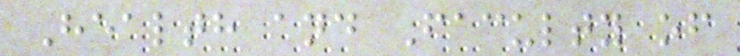Health and Faculty of
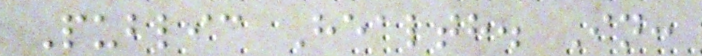Public Health. In:
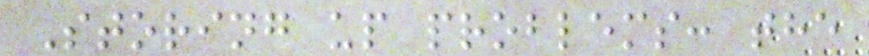Storing up problems: the
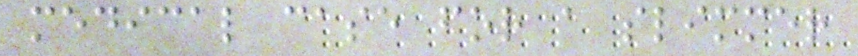medical case for a slimmer
